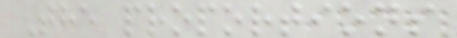The proportions
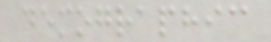demographic
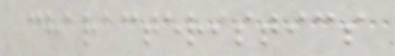characteristics
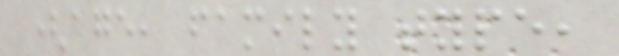(age, family type,
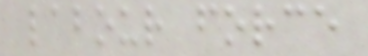labour force
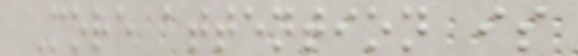More attention is
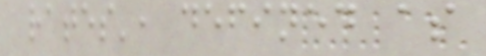rates', defined as
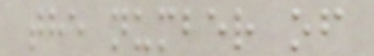the number of
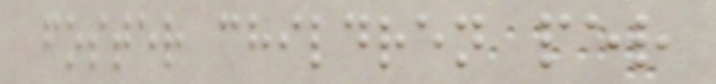foster children per
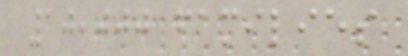10,000 families
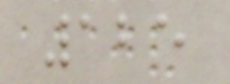125
